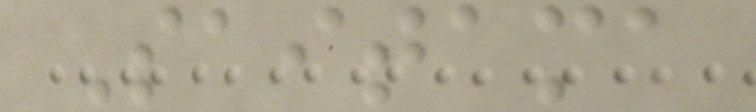Saitama
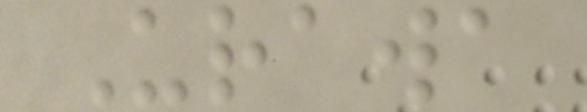Urawa
